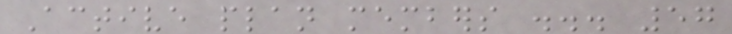Active plan members ... 57
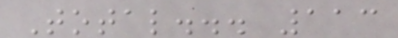Total... 113
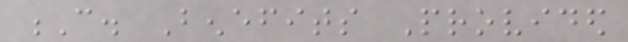C. Benefits Provided
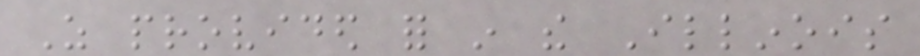As provided for in the Illinois
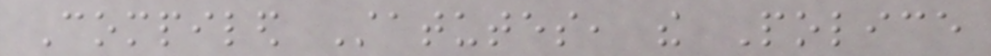Compiled Statutes, the Police
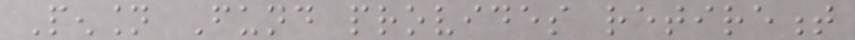Pension Fund provides retirement
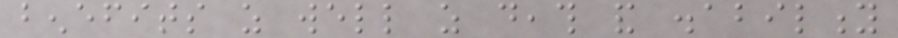benefits as well as death and disability
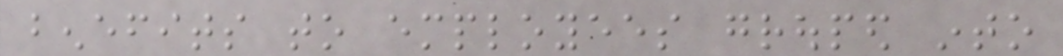benefits to employees grouped into
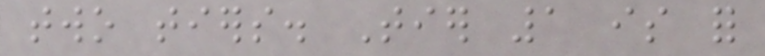two tiers. Tier 1 is for
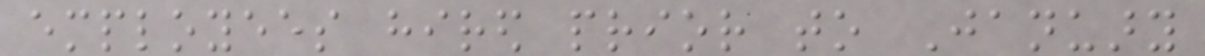employees hired prior to January
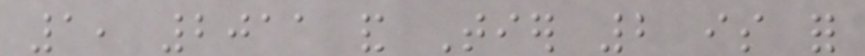1, 2011 and Tier 2 is for
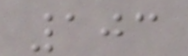103
